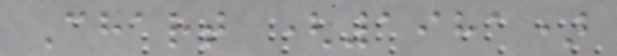Chart (1981)
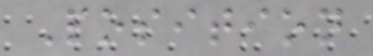Position
